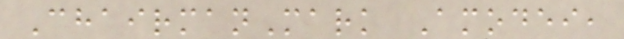ChairmanMark Amodei,
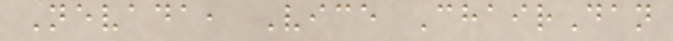Nevada, Vice ChairDan
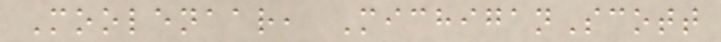Moolenaar, MichiganScott
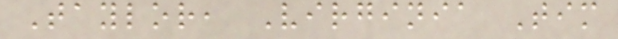Taylor, Virginia Tim
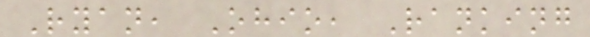Ryan, Ohio, Ranking
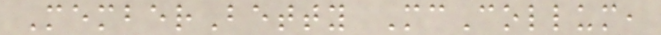MemberBetty McCollum,
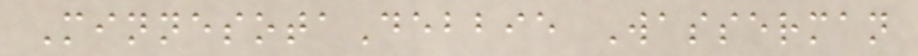MinnesotaDebbie Wasserman
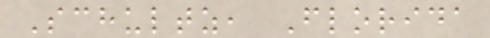Schultz, Florida
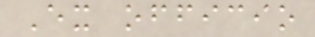Ex officio
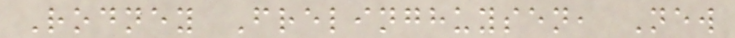Rodney Frelinghuysen, New
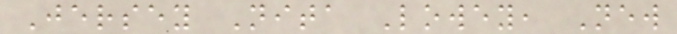Jersey Nita Lowey, New
